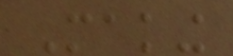Making
